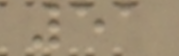51
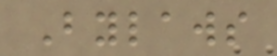Bylaws
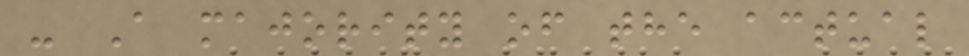- A majority of the actual
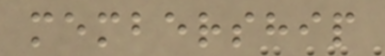membership
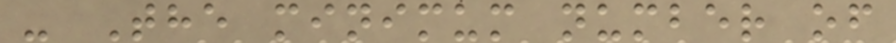- The minimum number of
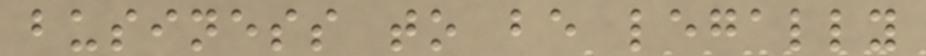business to be legally
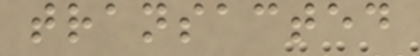transacted
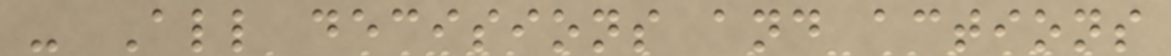- All decisions and actions
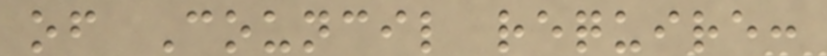of Council require:
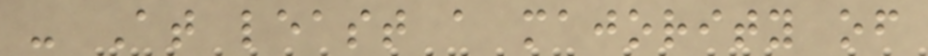- At least a majority of
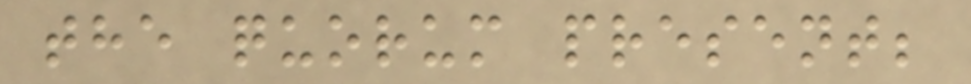the quorum present;
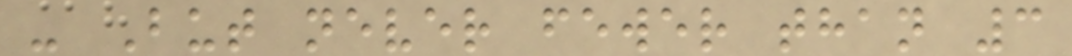- But never fewer than 3
